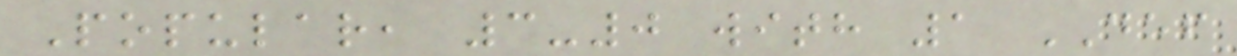Popular, 3-0 with 1 DEF
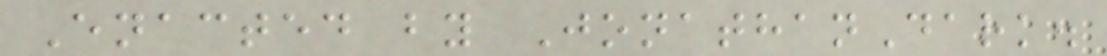Enacted by JonathanDark.
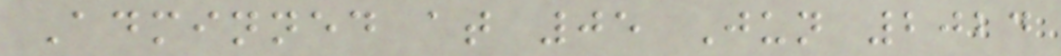Adminned at 05 Jun 2024
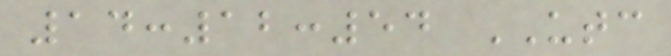14:12:54 UTC
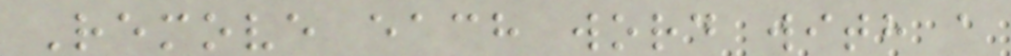Remove each word with a
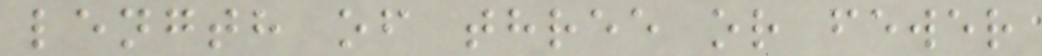length of three or fewer
